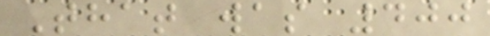That was 400
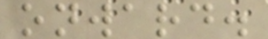onward.
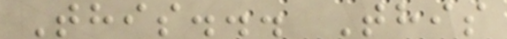This... This
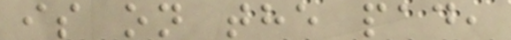is on the pad,
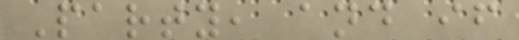Party, and if
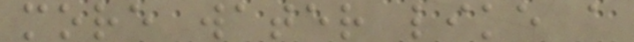more water like a
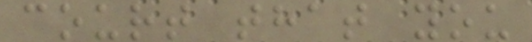court that you
